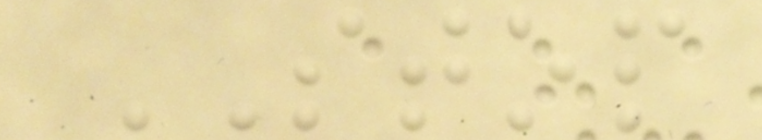STOP
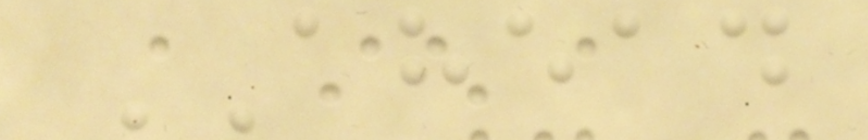AHEAD
